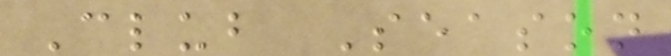Club Season
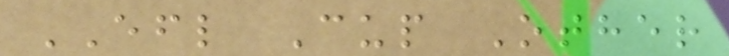EFL Cup Other
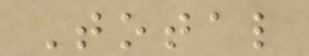Total
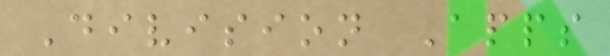Division Apps
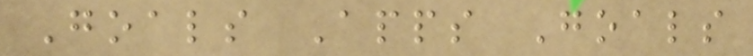Goals Apps Goals
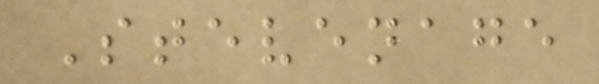Stevenage
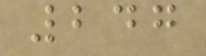247
